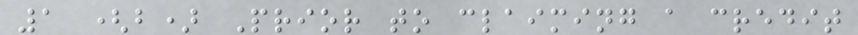1 (b) Prior to claiming a credit
